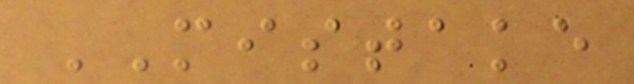MISTAKE
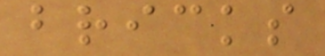bricks
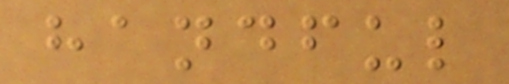handful
